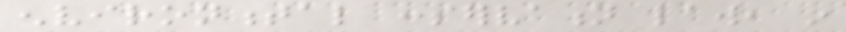environmental conservation law, in
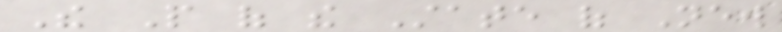The People of the State of New
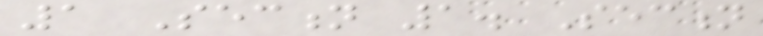1 Section 1. Section
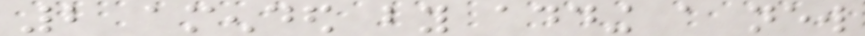2 amended by adding a new
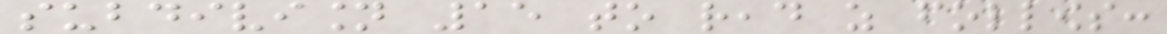subdivision 15 to read as follows:
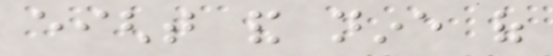eight and nine of
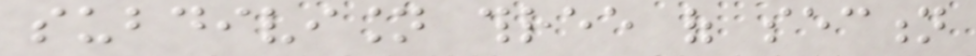subdivision three of section
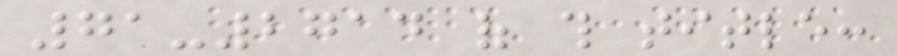71-2714 of this title:
